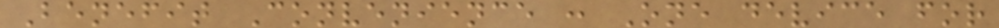Benefit Convenience : One device for
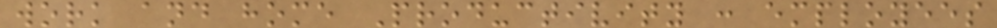work and home Productivity : employees
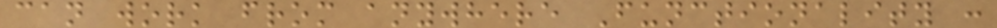can work from anywhere Functionality :
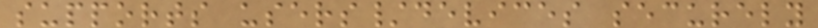supports users/devices securely
